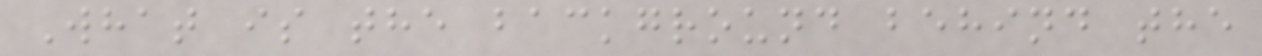What is the background behind the
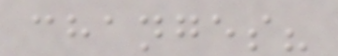changes?
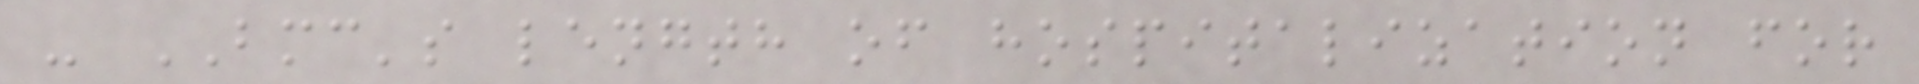- BMC's length of hospitalization for
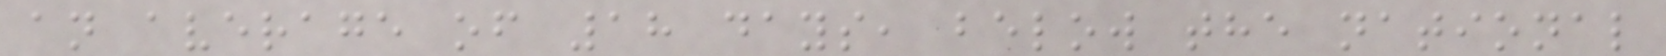an average of 18 days, below the national
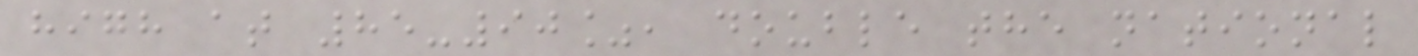high at 85-90%, double the national
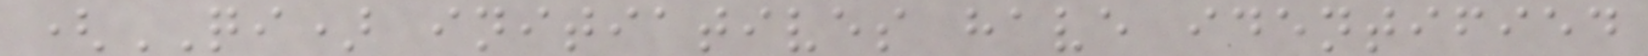(QI) initiatives have identified
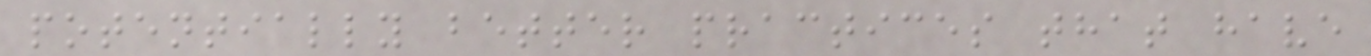potentially better practices that have
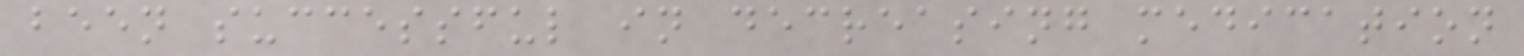been successful in decreasing medication
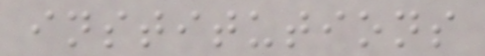institutions
